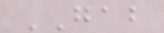GAB
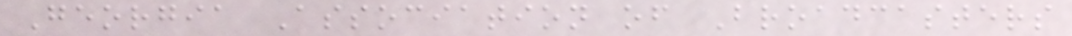Georgia Association of Broadcasters
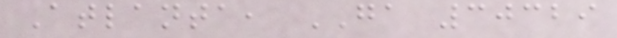Atlanta, GA 30329
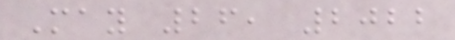May 26, 2022
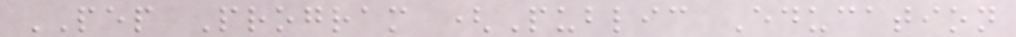PEP Program (Public Education
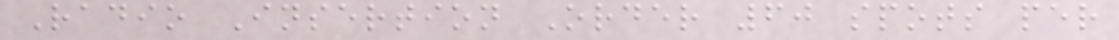Radio Insertion Order 60 spots per
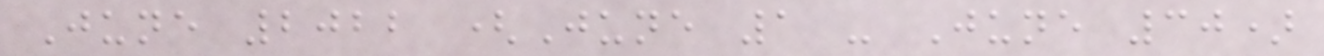June 2022 (June 1 - June 30)
